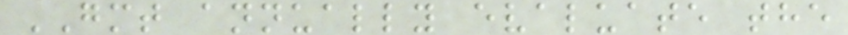GMT annually evaluate the
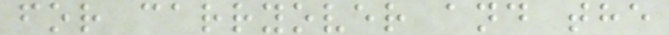for carryover and the
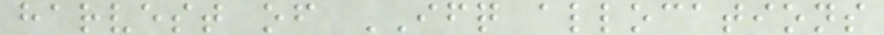harvest of IFQ allocations
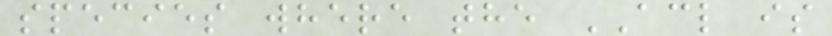species where the ACL is
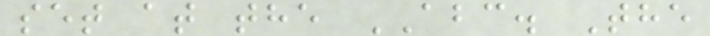set at the ABC. The
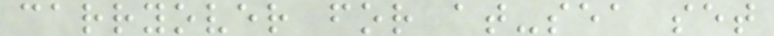carryover for at-sea set
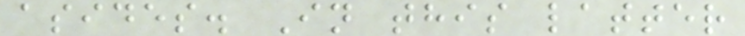asides. In this latter
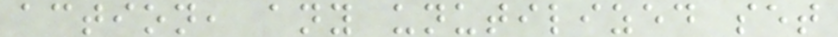action, any unutilized set
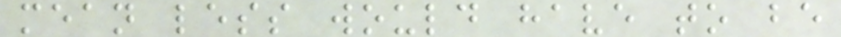mean less would have to be
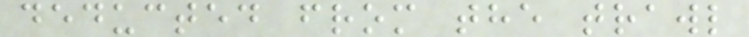deducted from the trawl
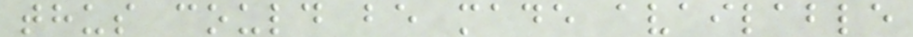thus could be made available
